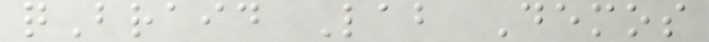qBraid Lab Demos
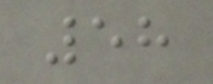58
